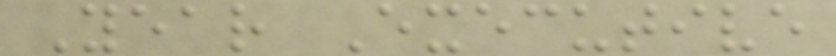Year Executive
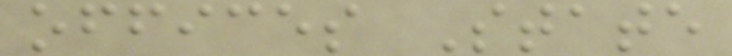offices State
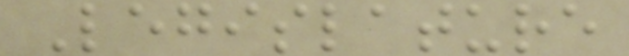Legislature
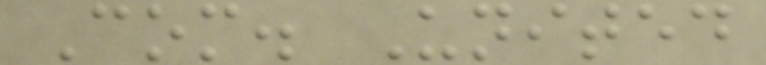Com. United
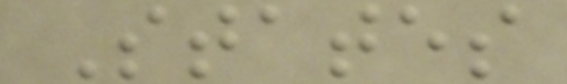States
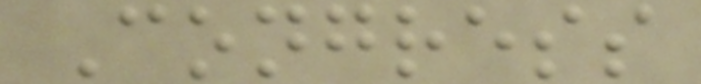Congress
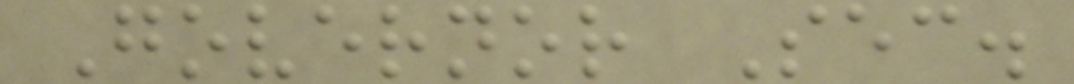Governor Sec.
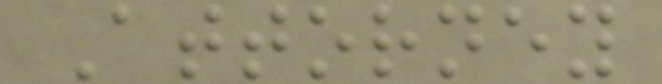Attorney
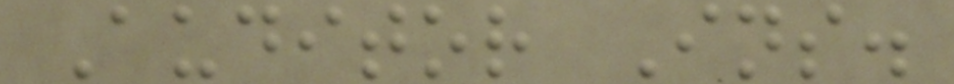Auditor Ins.
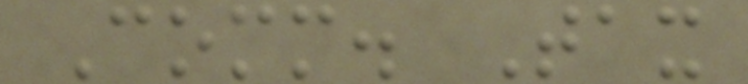Comm. Tax
